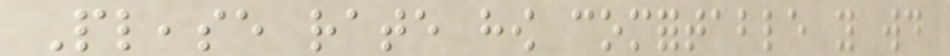Please rate how comfortable you would
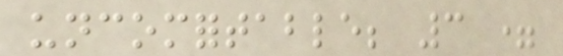uncomfortable; 3 =
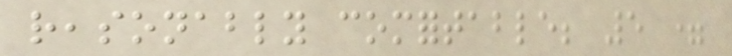reasonably comfortable; 5 =
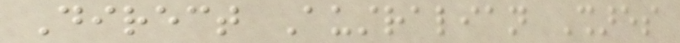Direct Australian Shares
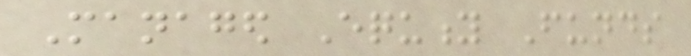Managed Equity Funds
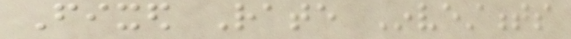Fixed Rate Investments
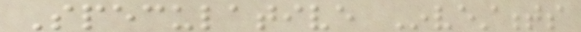Speculative Investments
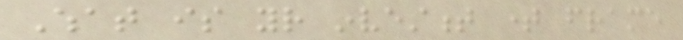What is your investment time frame
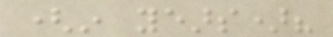(in years)?
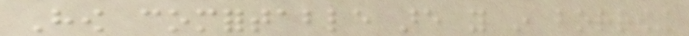How comfortable are you in borrowing
